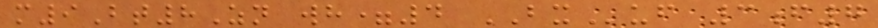m9Bt8Zn wh=4 BXuf 3f7
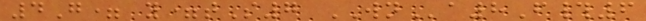4G= y=tS7 WNa8F#6
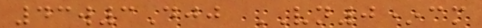43w3Djj VN0*cm
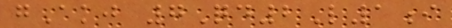gAkj 7Qd2L1i
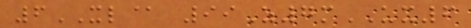6XL@ 99Z7mUX6
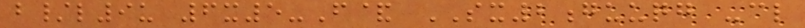b/l9u 6x5-F& SX2guuqg -cl
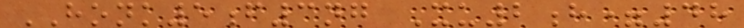HONK5f3ng Xu2h=48
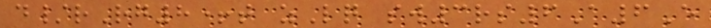d/rRg8+t zLq sw3rs6A6E
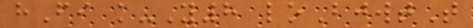hFi k-Y8 loBjwtT
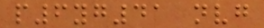p6yg41 nvg
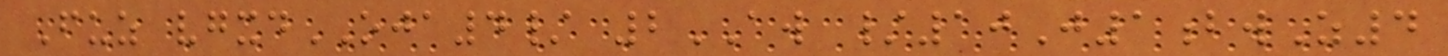Fuz vgxdOJA4/ 2AW /10J1bwZ4
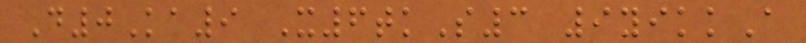D0Ka9 X6tkS3 9yikkA
